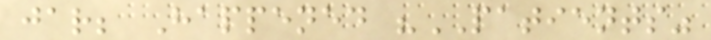jar; Happened "PATIENTS"
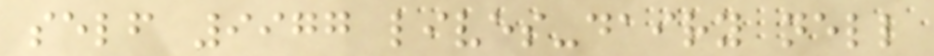self 9977 lives-dairy nell
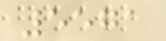5571
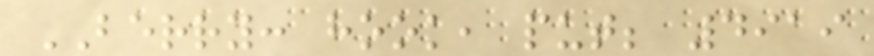BERRY: hook, put; 4919
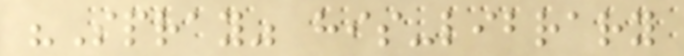"Spray" his-library
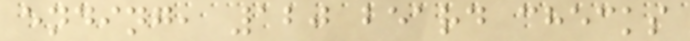ending, 120 beard checks
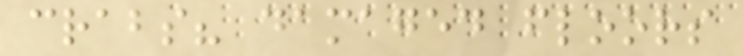crabs? damaged floors
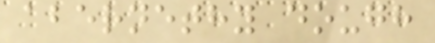abernethy dough
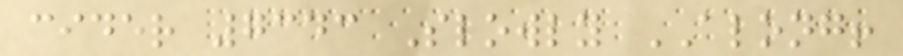cider 7343 Slowly ALONG!
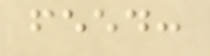feed:
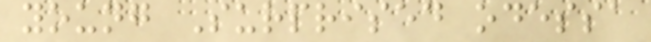young Surprised odessa
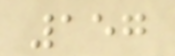157
